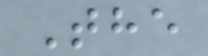The
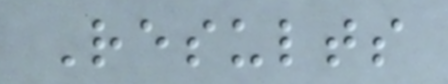Results
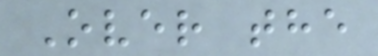Over the
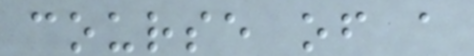course of a
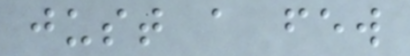just a few
